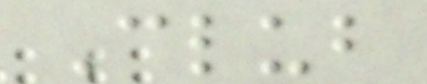Club
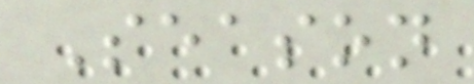Season
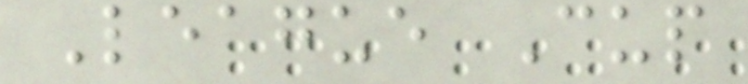League Cup
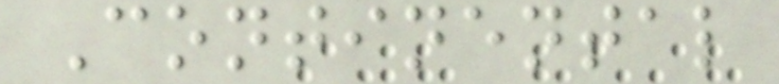Continental
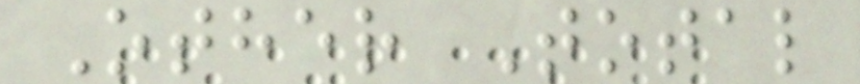Other Total
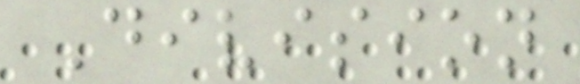Division
